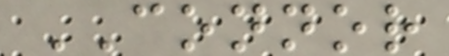CONNOR
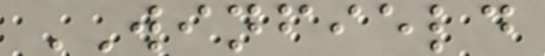WINFIELD
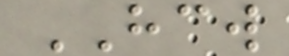HCW
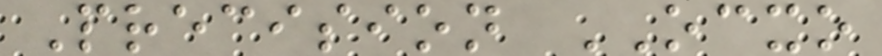Precision OCXO
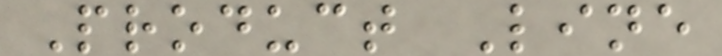Product Line
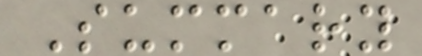Summary
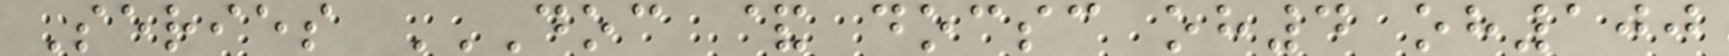Series DOC & DOCSC OH4 OH100
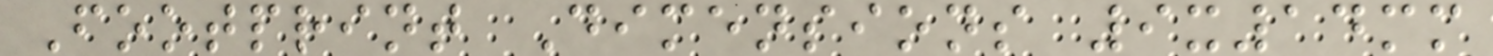Footprint Dimensions 9x14mm
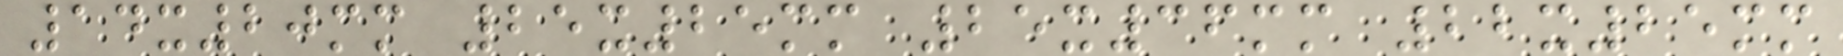14x20mm 25x25mm 25x36mm 22x25mm
